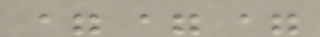===
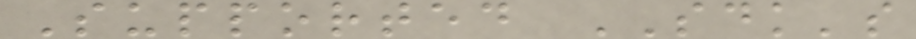Supported SDK's
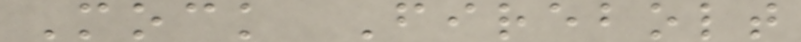Mock Firebolt
